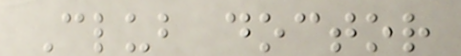Club doctor
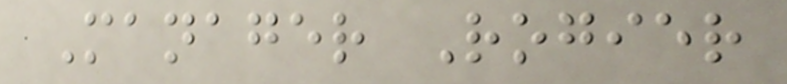Manager Rogier
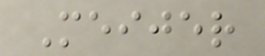Meijer
